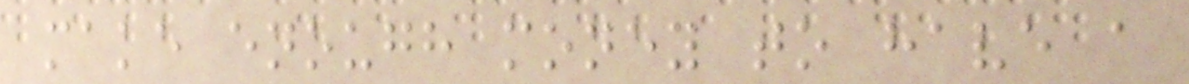make enough money to have a
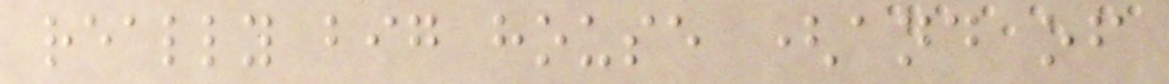really big house (and of
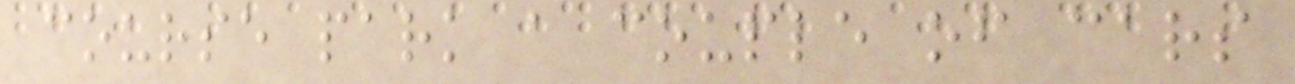course park a couple of cars
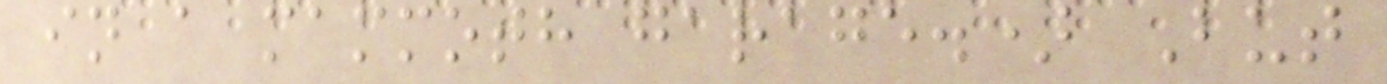in a mammoth garage.) But
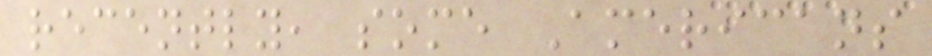recently, some Americans
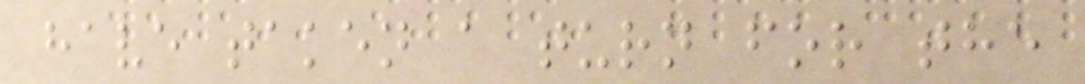have taken a turn for the
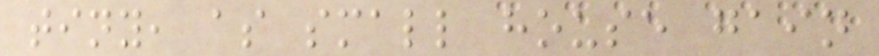tiny, as small house gain
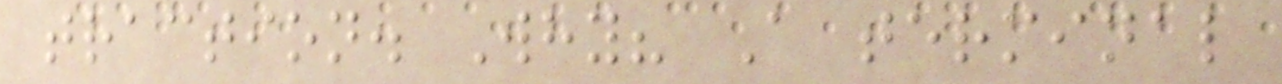traction. Why? A terminal
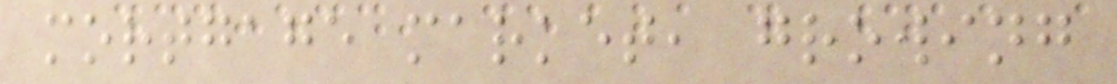mortgage market, growing
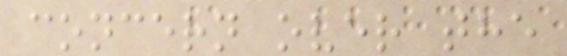concern over the
